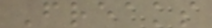Freaks
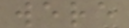were
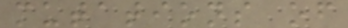mutations of
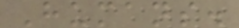Humans.
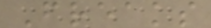Freaks
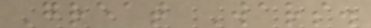Great Wars.
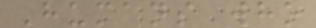Humans who
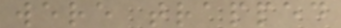were trapped
